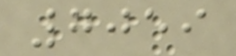7059
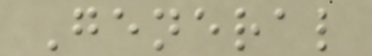General
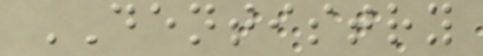DENTISTRY
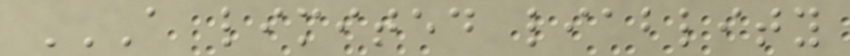A LIMITED LIABLITY
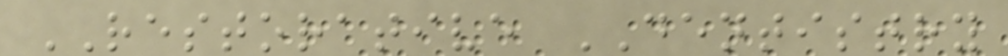RESTORATIVE DENTISTRY
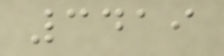3419
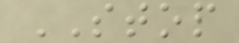STOP
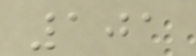101
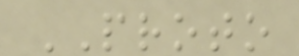PROTO
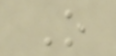O
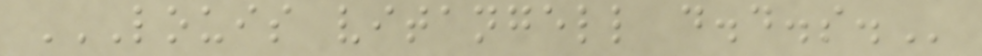LOUIS VITANGELL D.D.S.
